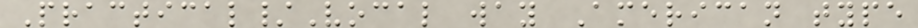Practical/Vocal way American type
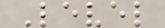Level
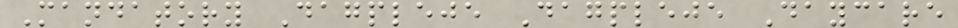Mandatory Dagpleje Dagpleje Daycare
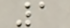1
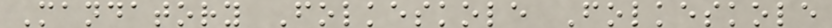Mandatory Folkeskole Folkeskole
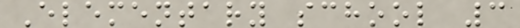Elementary school 3
